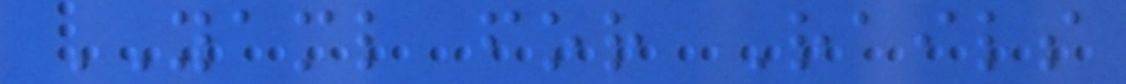YAML for Rails
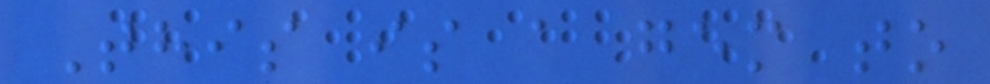This is a gem to
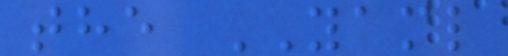the YAML
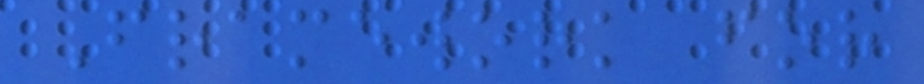Framework for
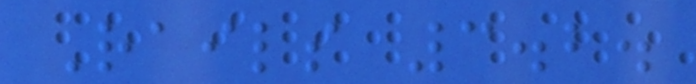Rails 3.2.
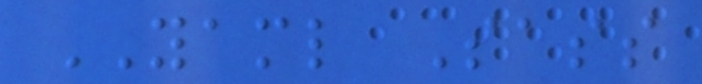YAML Sass
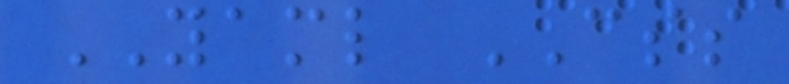YAML CSS
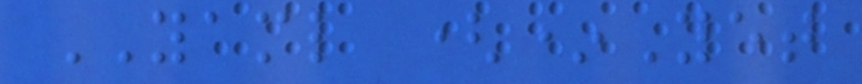YAML (*Yet
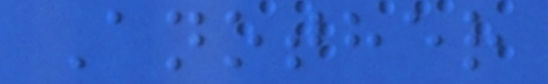Another
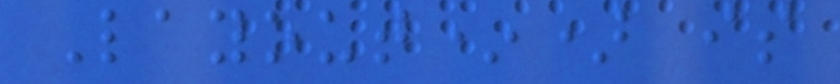Layout*) is
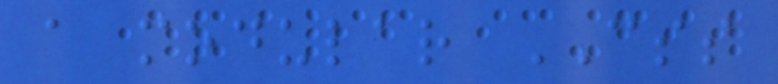a modular CSS
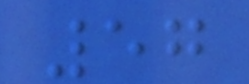57
